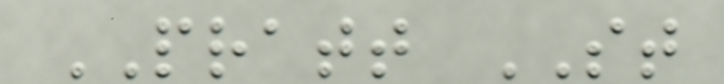PRATT ST
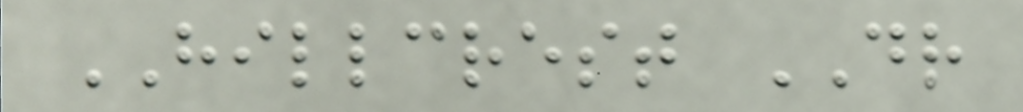HILLCREST DR
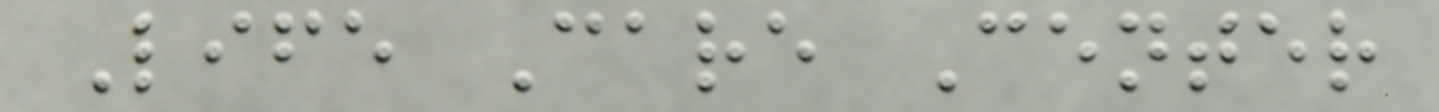Life Care Center
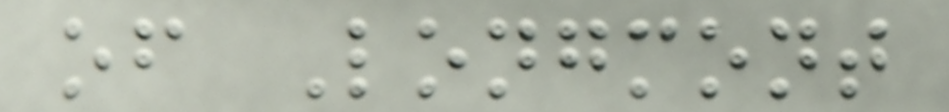of Longmont
